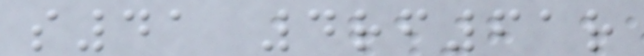s41 4rf61r
